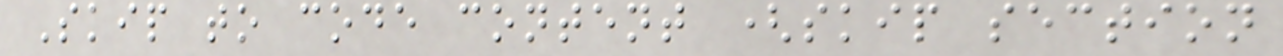Skip to code content (skip section
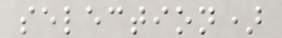selection)
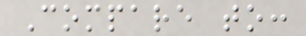Compare to:
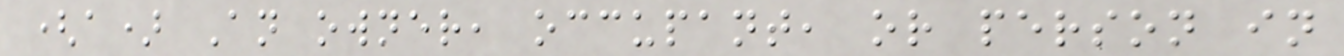(a) An owner, occupant, or person in
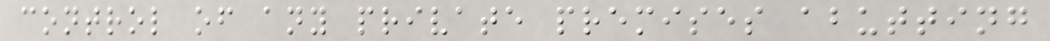control of any private premises abutting
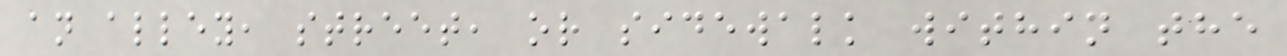an alley, street, or sidewalk within the
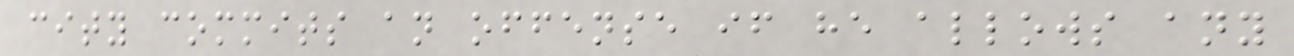city commits an offense if he allows any
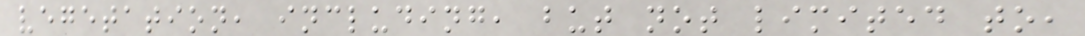vegetation, including, but not limited to,
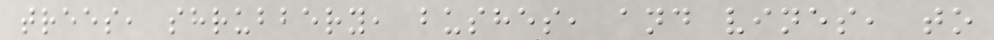trees, shrubbery, bushes, and vines, to
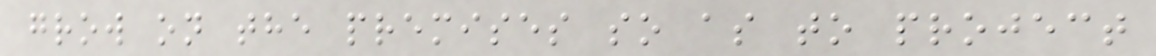grow on the premises so as to project
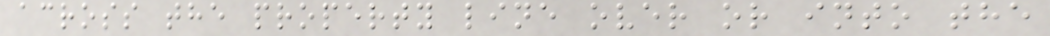across the property line over or into the
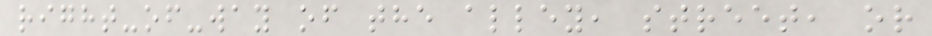right-of-way of the alley, street, or
